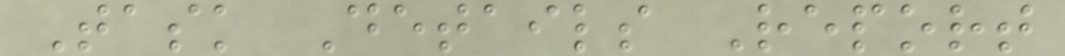Task Details Report
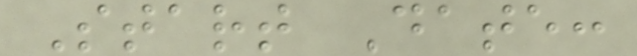Start Date:
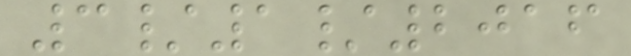3/1/2016
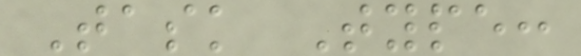Task Type:
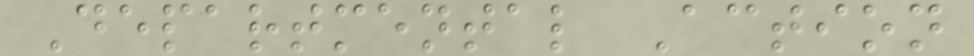Departmental Action
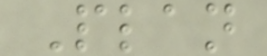Plan
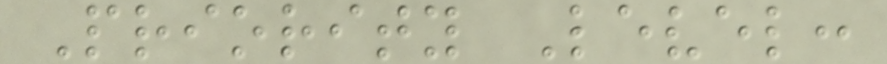Priority Level:
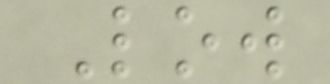Low
